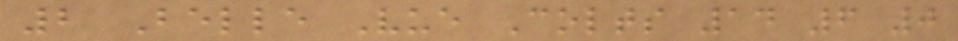2 Belle Vue Colts 14 6 0
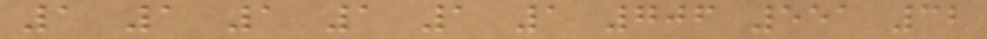1 1 1 1 1 1 706 551 32
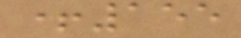+155
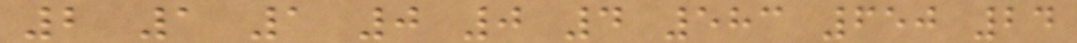2 1 1 0 0 4 583 650 24
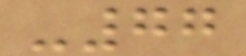-77
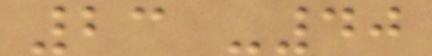23 -40
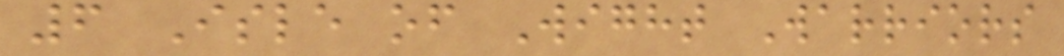6 Isle of Wight Warriors
